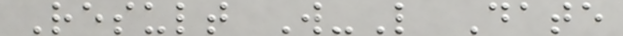Result W-L Date
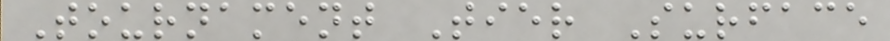Tournament Tier Surface
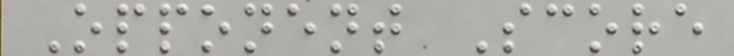Opponent Score
